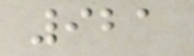921
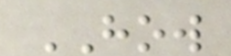HOW
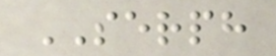SERPH
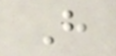H
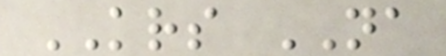KRS NA
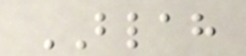BLAH
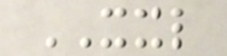XXL
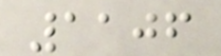1106
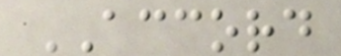ACCORD
